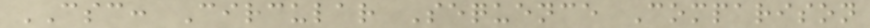CSC: Circular Sequence Comparison
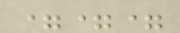===
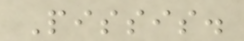Pissis.
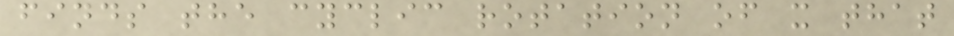finds the cyclic rotation of x that
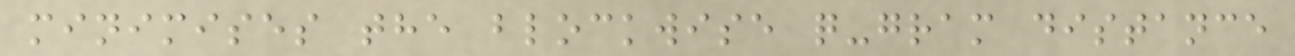minimises the blockwise q-gram distance
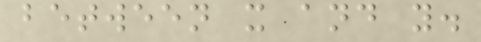between x and y.
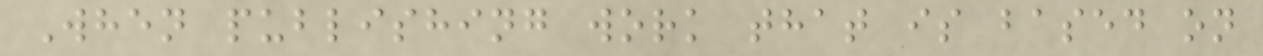When publishing work that is based on
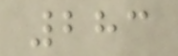283
